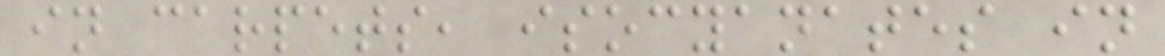in carpets, isocyanates in
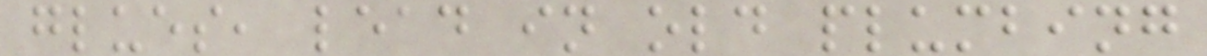glues, lead in old plumbing
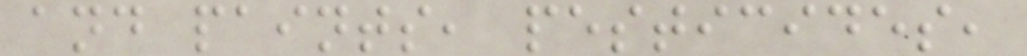and paints, pesticides,
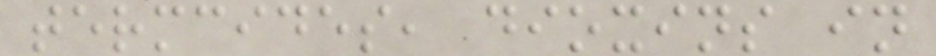termcides, dioxins in
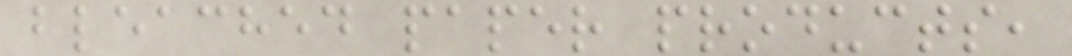bleached paper products,
